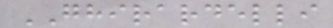GHIRARDELLI
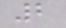2
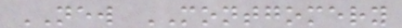NEW MONTGOMERY
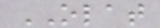OLAT
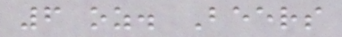6 oz. Beers
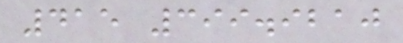415 399.9210
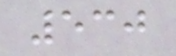530
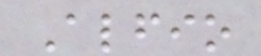Alfio
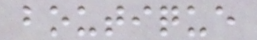boutique
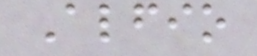Alfio
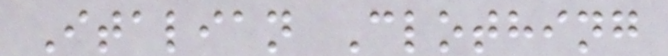Italian Clothing
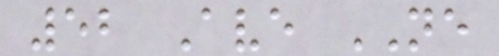52 Ave NE
